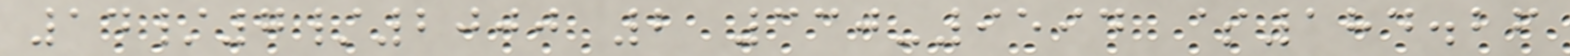14/7/2000 2 330-9594 $184.26
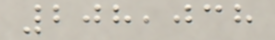208,038
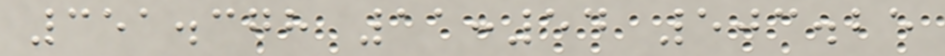351.378 11:54 503.25
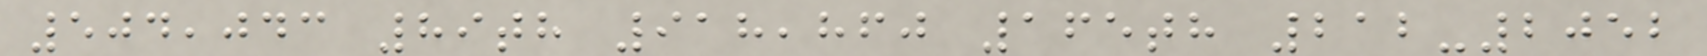504,043 89th 918,860 165th 212-2052
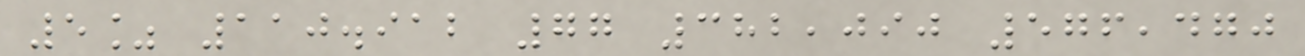5% 110.912 77 382,090 576,470
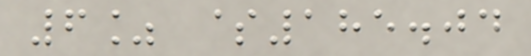6% $185.04
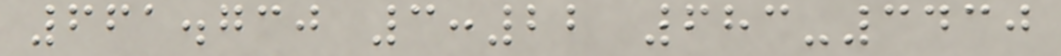661.730 3:22 683-3430
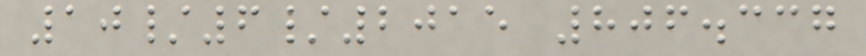10/6/2015 806.337
